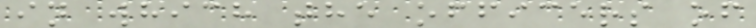in which the officers of
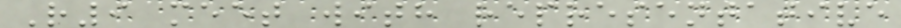R9 meet with representative
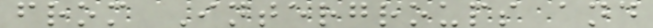from Intergroups and
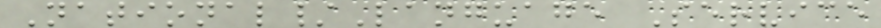National/Language Service
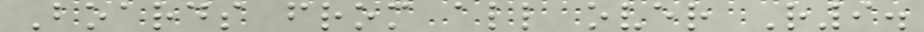Boards from all over R9.
